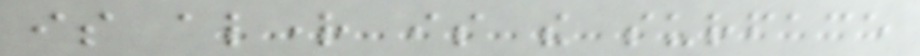is alright is the surface
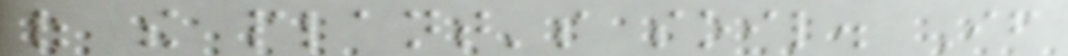of the plant's soil. If
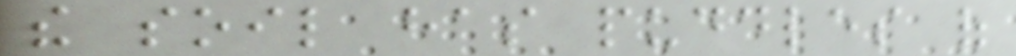the soil has puddles of
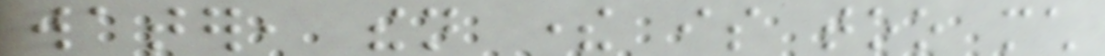water, then there is too much
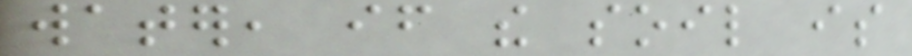water, if the soil is
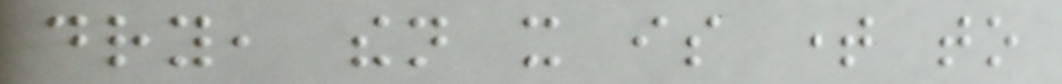dry, then it is time to
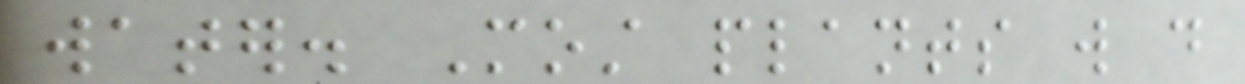water. Most plants will do
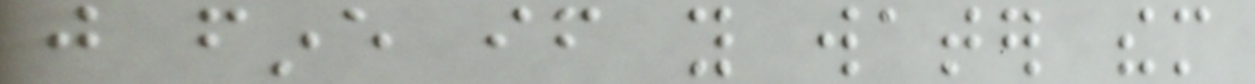just fine if you water them
